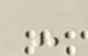-
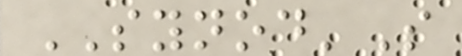SYNOD'S
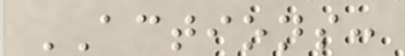ACTIONS:
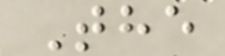The
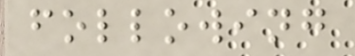following
